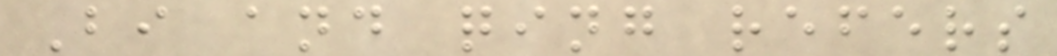Bi and qing refers
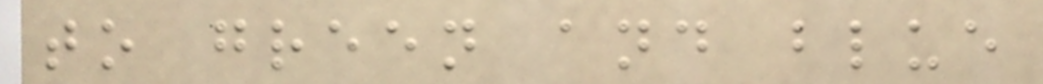to green and blue
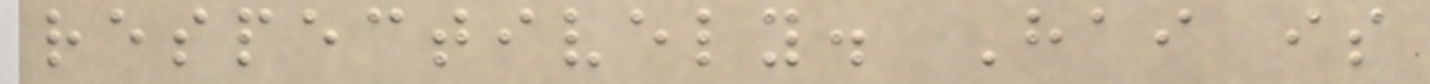respectively. Hai is
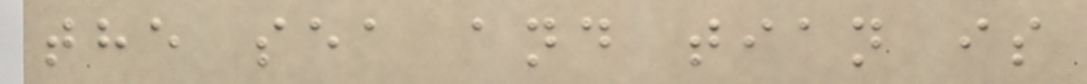the sea and tian is
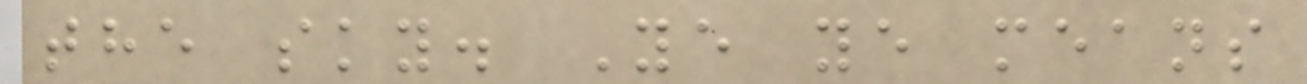the sky. Ye ye means
